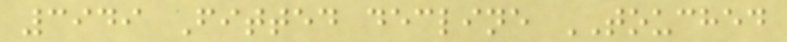3949 Fitted decline TOUCHED
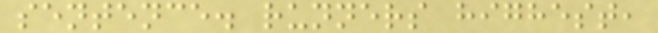sentence. runners highest,
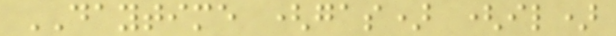DAYTIME (gas) (il)
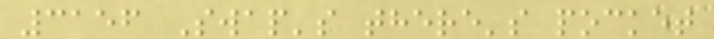3156 Swap's there's pocket
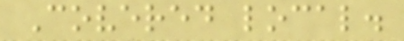Covered local.
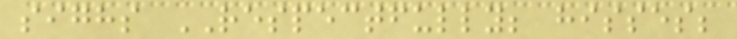sighs RESPECTFULLY; hisses;
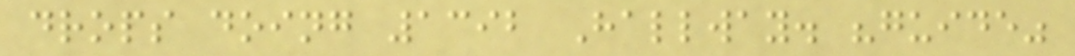drops doing 1392 Hallway. "guide"
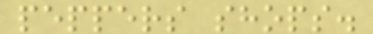peppers shops.
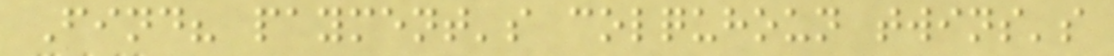Find? payment's colquhoun twins's
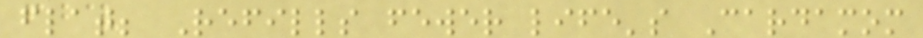flat; Refills fewer life's Cardamom
